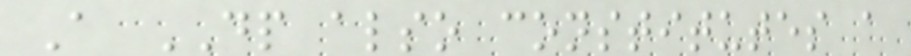A DP also constitutes a
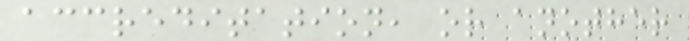accreditation, or another
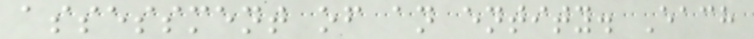assessment of an entity. Each
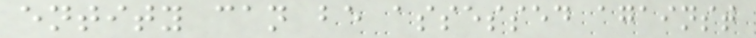entity can be assessed against
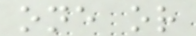one or
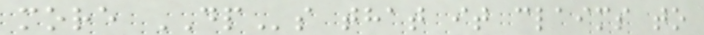more DPs that it claims to
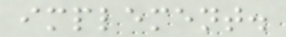implement.
